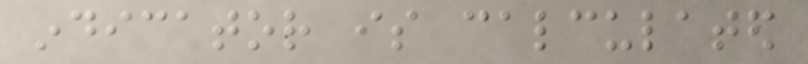indicator is calculated
